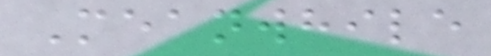Meanwhile
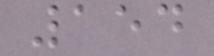154
